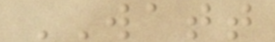WATT
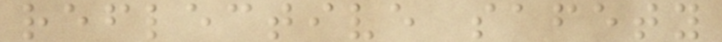reflective safety
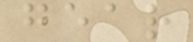gear
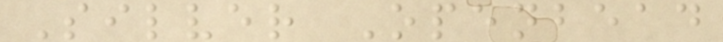Silver Openbead
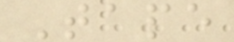Tape
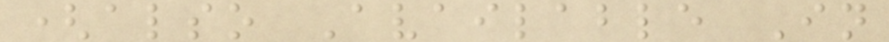(also Available In
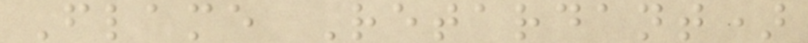Flame Retardant)
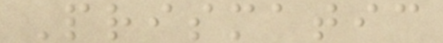Prismatic
